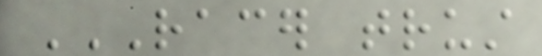RACER TRUST
